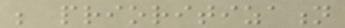be prioritization
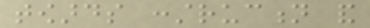towards construction and
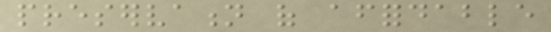preservation of affordable
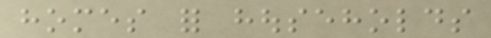homes for households
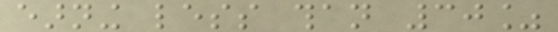earning less than 30%
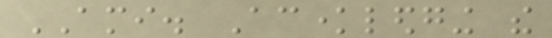AMI. Acknowledging the
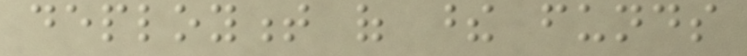deployment of these funds
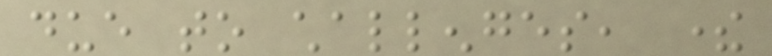due to challenges, there
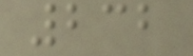232
